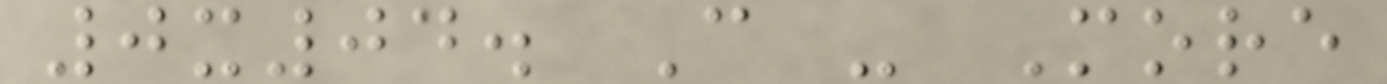0x04. C - More
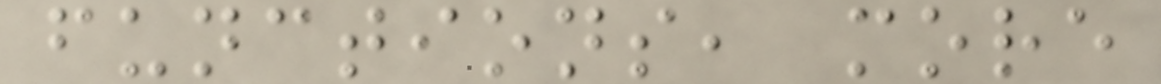functions, more
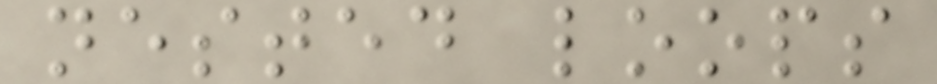nested loops
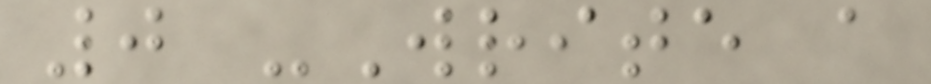0 -Write a
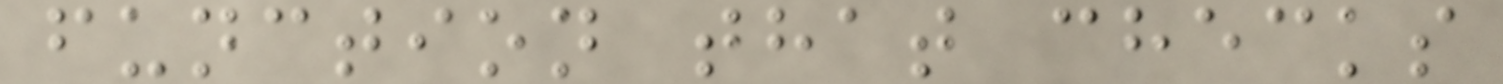function that checks
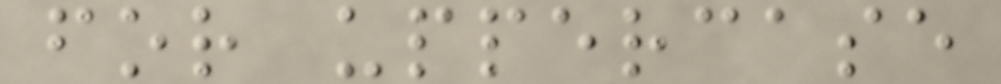for uppercase
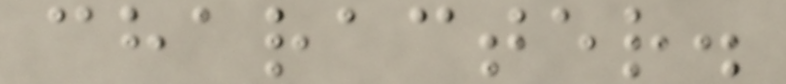character.
